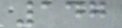147
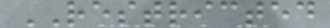RESTRICTED
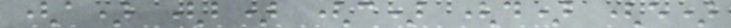(a) (b) (c) (d) (e)
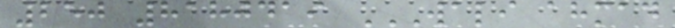250 8180419 WALI AHMAD
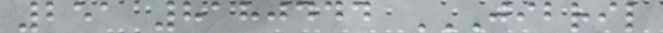251 8180444 JIBRIL
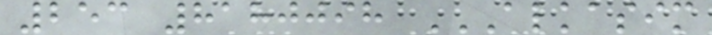253 8180098 ALKASIM
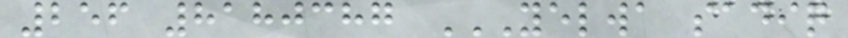256 8180387 YELWA SADIQ
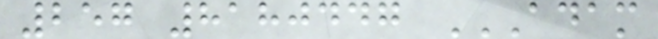257 8180447 ADAM
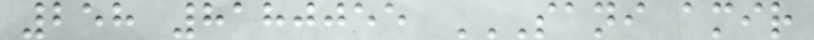258 8180055 SANI AMIR
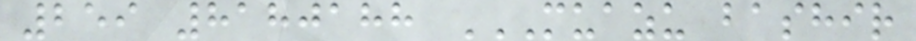259 8180188 MUAZU BASHIR
